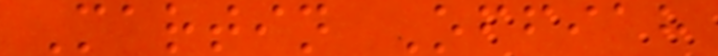Martin Offiah
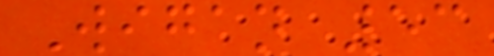Wigan 53
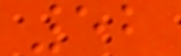52
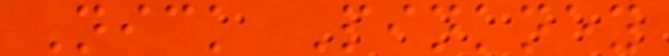Nick Pinkney
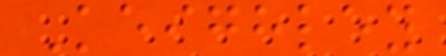Keighley
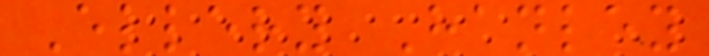Ellery Hanley
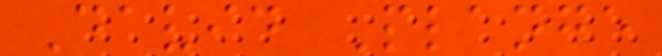David Plange
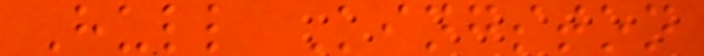Hull Kingston
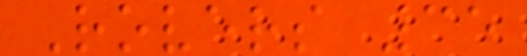Rovers 35
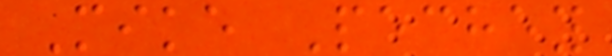Mike Pechey
